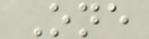One
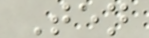Ten
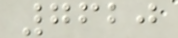7620
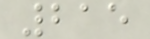215
